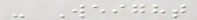- Weight
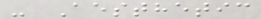- Aesthetic
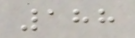188
